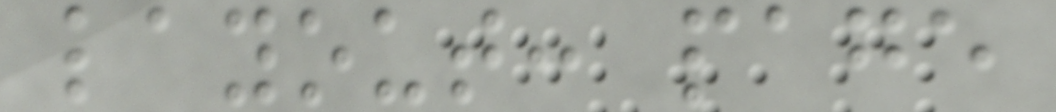layout: page
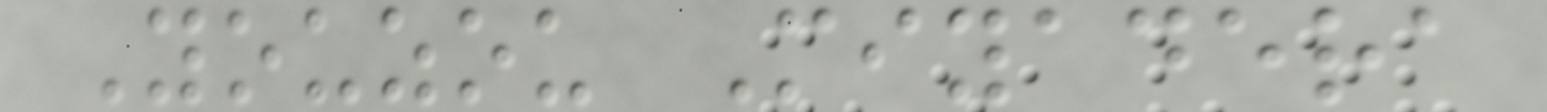Youzou Miyadera
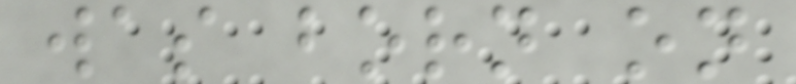was born on
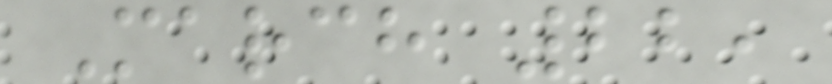March 22,
